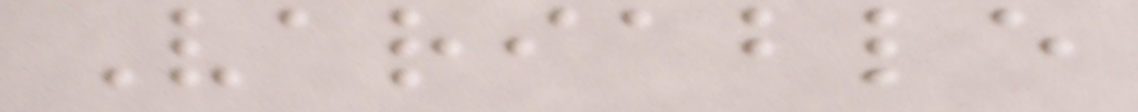Variable
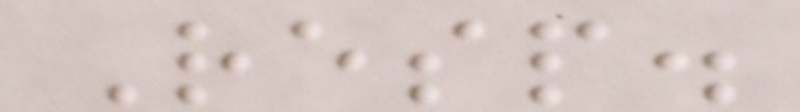Resp.
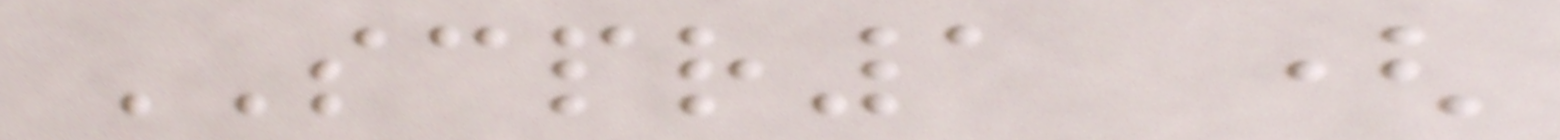SCPR1 (
